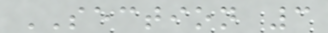SECTION 3
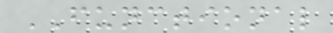FUNCTIONAL
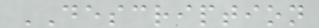DESCRIPTION
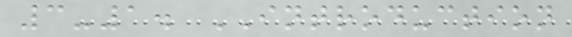3-1. INTRODUCTION
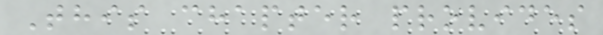This chapter provides
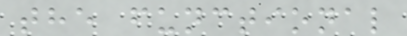the functional
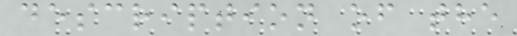description of the
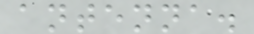antenna.
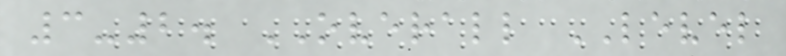3-2. OVERALL LEVEL
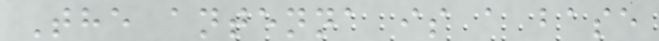The antenna is a base
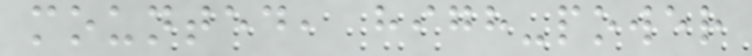mounted, high-power
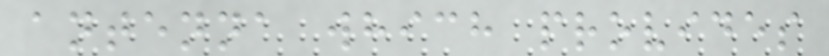antenna which provides
